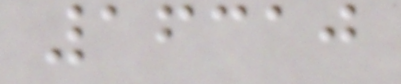16310
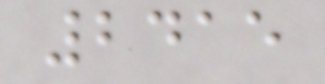2415
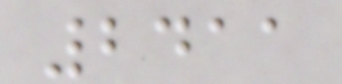2411
